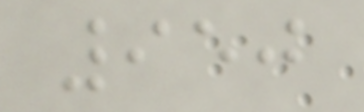950
